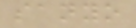sanyo
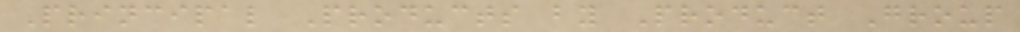Principal Products by Product Group
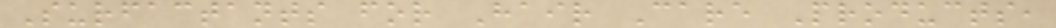Surfactants for Hair Care Products,
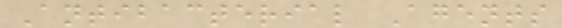Antibacterial Agents
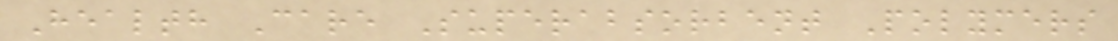Health Care Superabsorbent Polymers
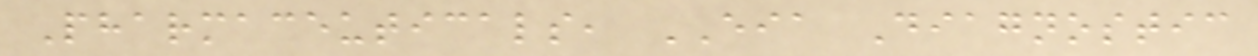Pharmaceuticals, EIA Diagnostic
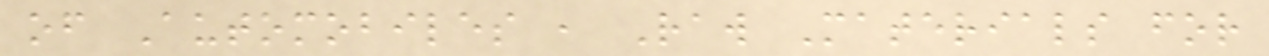of Automobiles , Raw Materials for
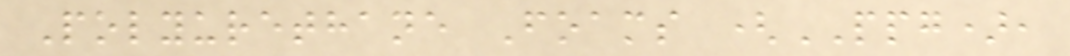Polyurethane Foams (PPG),
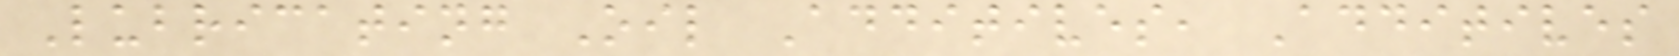Lubricating Oil Additives, Additives
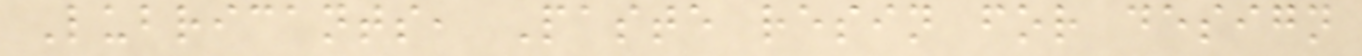Lubricants, Paste resin for design
